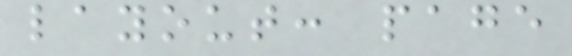layout: page
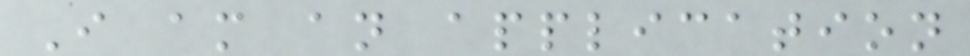I am an application
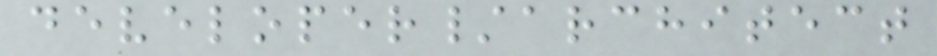developer/architect
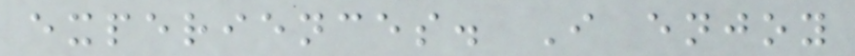experiences. I enjoy
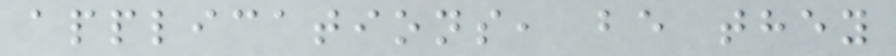applications, be they
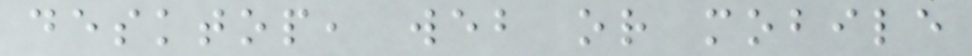desktop, web or mobile
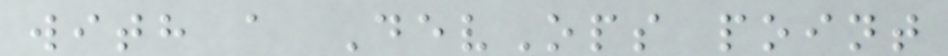with a DevOps point
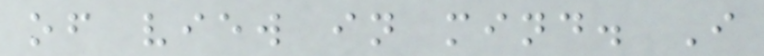of view in mind. I
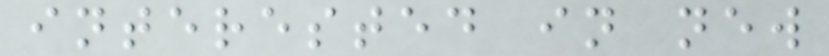interested in new
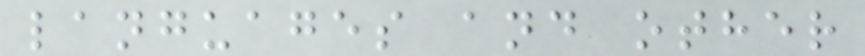languages and other
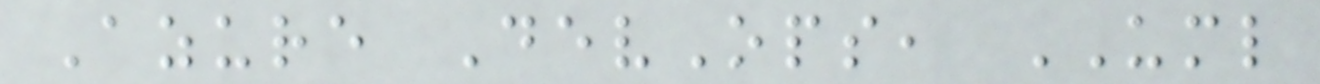Azure DevOps, UML
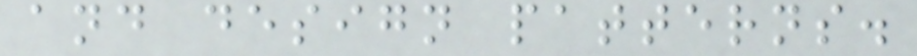and design patterns.
